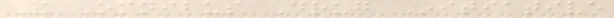The Omnibus Drug Initiative
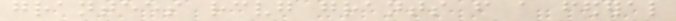grantees receiving grants from a federal
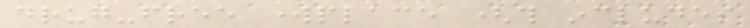drug-free workplace (this includes
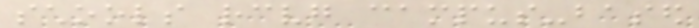schools receiving campus-based
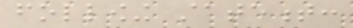following statement:
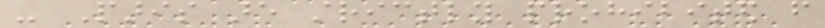- Paris are strictly prohibited from
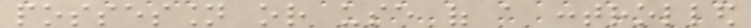possession or use of a controlled
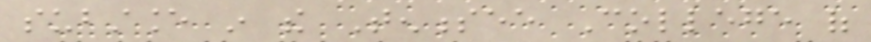substance in the Tennessee College of
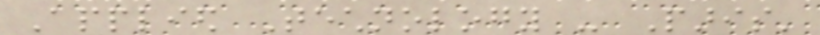Applied Technology - Paris'
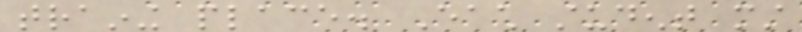training place. Each student must
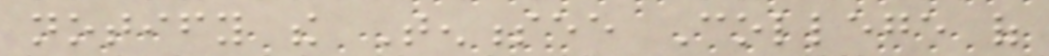notify the Tennessee College of
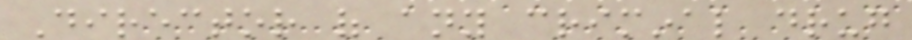Director of any criminal drug
